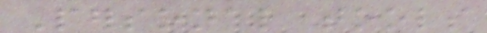Personal tools
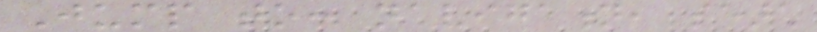Jump to: navigation, search
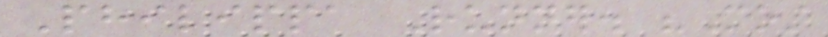Philippa Runner. "Most
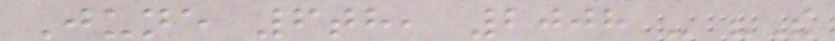June 6th, 2008 - "The
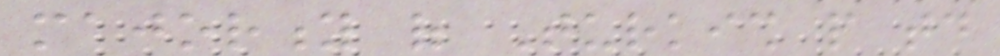majority of Turkish people today
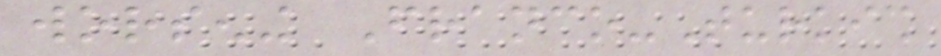worsening Franco-Turkish
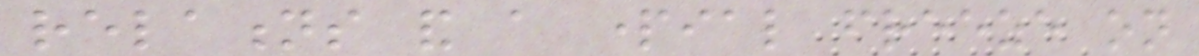relations and a partial freeze on
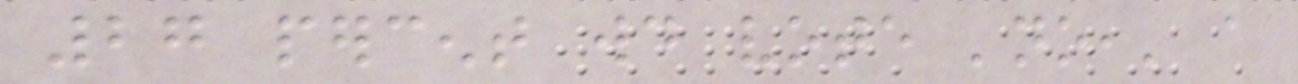27 percent would vote 'no,' a
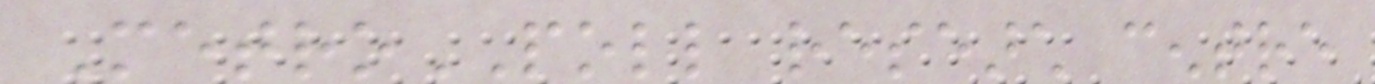MetroPOLL research centre
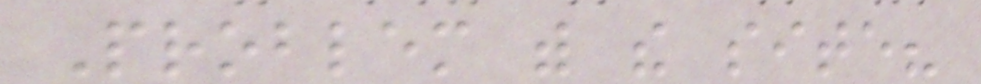Problem with the site?
